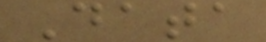Data
